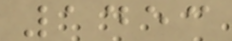1453
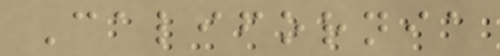California
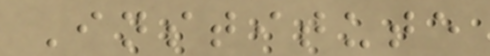Institute
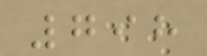798
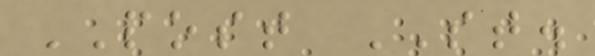POST ST.
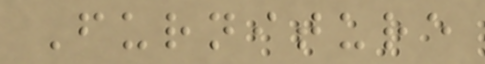Furniture
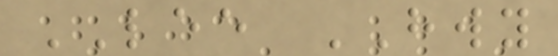LEE HWY
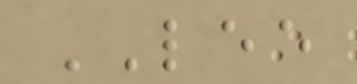LEE
